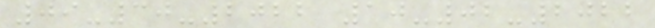09-30-2022 10-02-2022
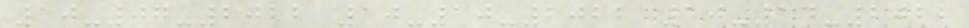10-07-2022 10-10-2022 10-14-2022
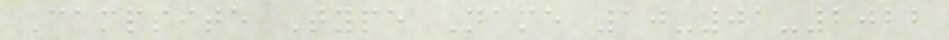Campsite Type Name 10-01-2022
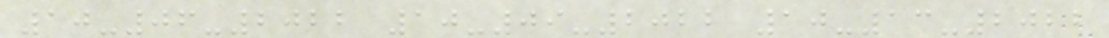10-06-2022 10-09-2022 10-13-2022
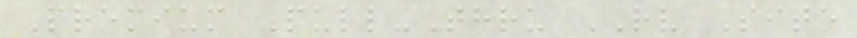Premium Pull-Thru RV Site
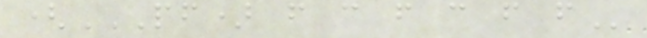(PF) F C F C F F
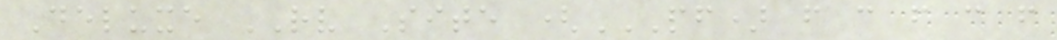Deluxe RV Site (PF) F C F C F
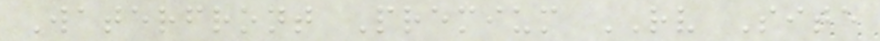Waterfront Premium RV Site
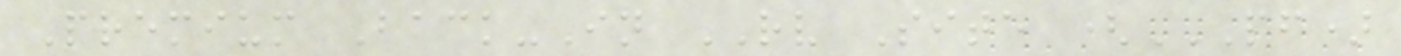Premium Back-In RV Site (PF)
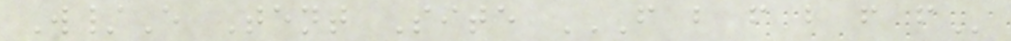W/E Tent Site F B F B F F
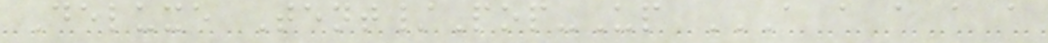Deluxe Tent/Pop-Up A A A A A
